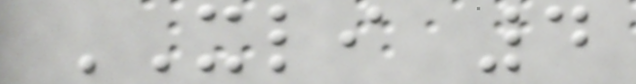XLI 4
